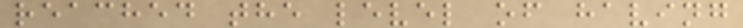reached the level of having
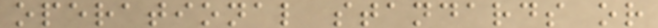operational standards or
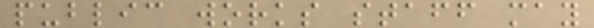public works staff may
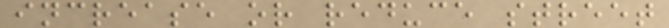increase or reduce street
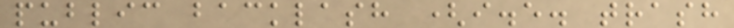public backlash (i.e. trash
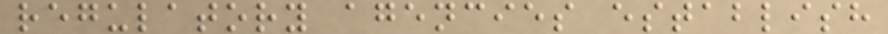regulatory agencies establish
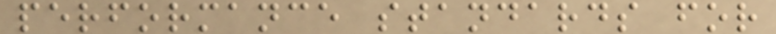performance standards for
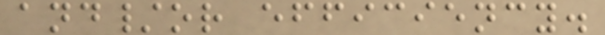and/or efficiency.
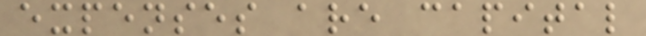expenses are capital
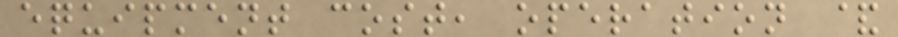equipment cost, operation &
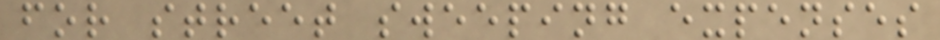for street sweeping expenses
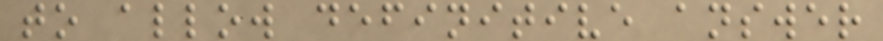to allow definitive answer
